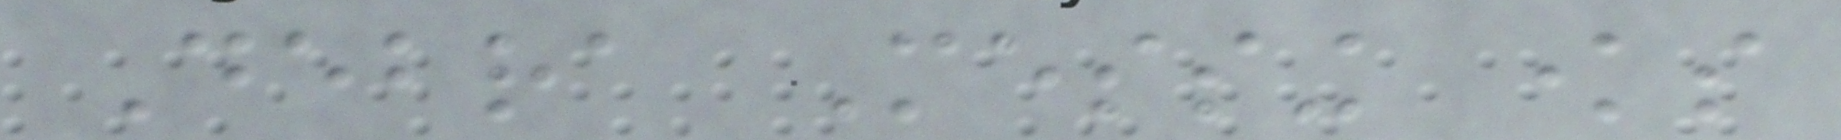Debra Messing knows
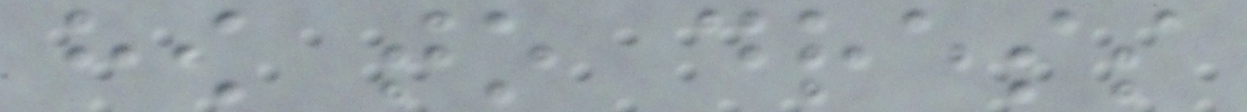how to dress
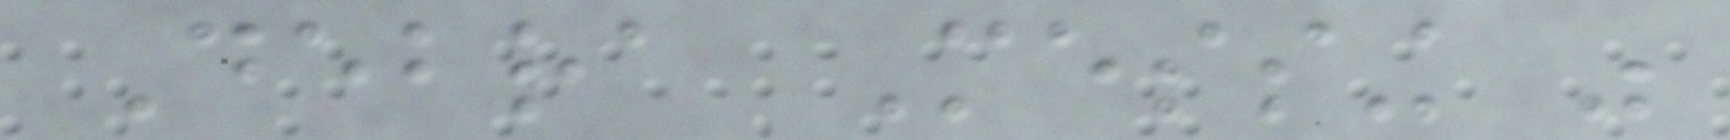Debra Messing was
